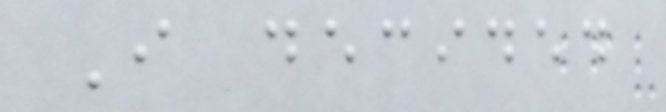I decided
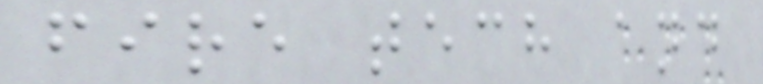fire tech and
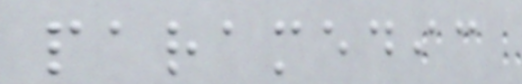paramedic
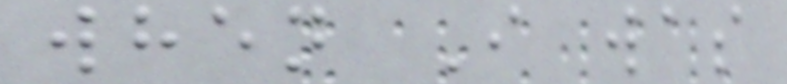when I was
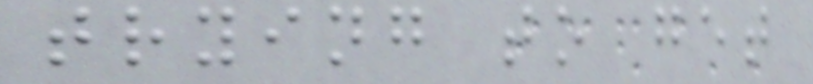trying to get
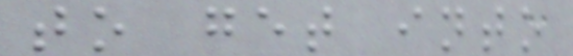to get into
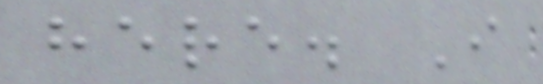here. I
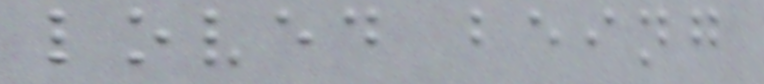loved being
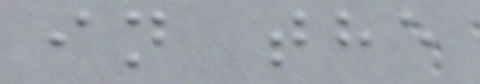in the
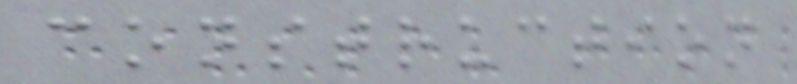construction
